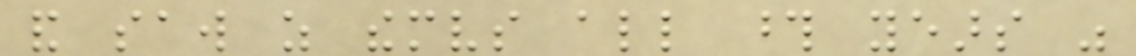and saw as themselves all those years was
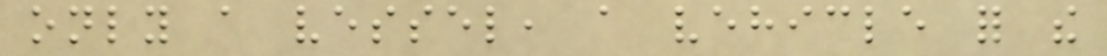only a vessel, a vehicle for the
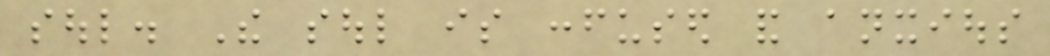soul. The soul is confused and anxious
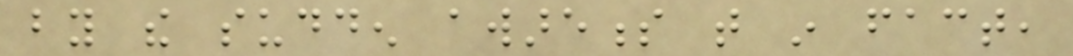by the sudden awareness that in fact,
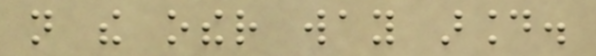not the other way around.
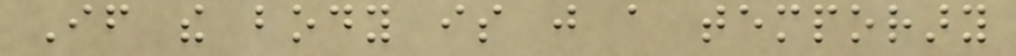If the body is just a temporary
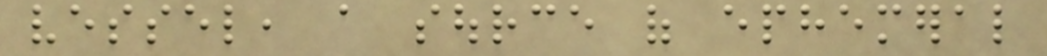vessel, a source of ephemeral
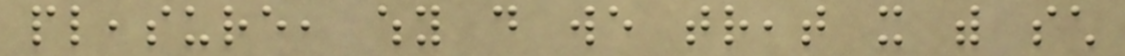pleasure, why do we treat it with such
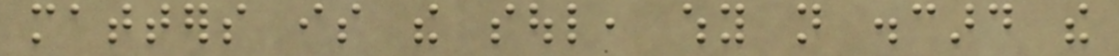matters is the soul, why not discard the
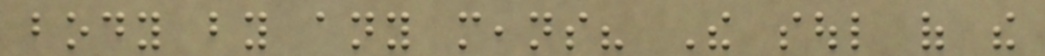body by any means? The soul of the
